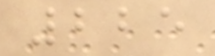225
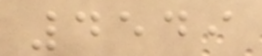4549
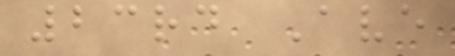23rd Ave
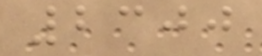2300
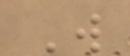W
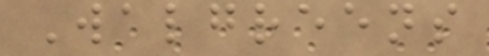Walgreens
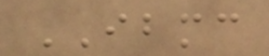IBMC
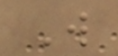W
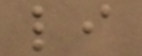li
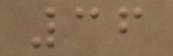36
